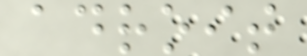adroit
